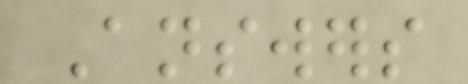Answers
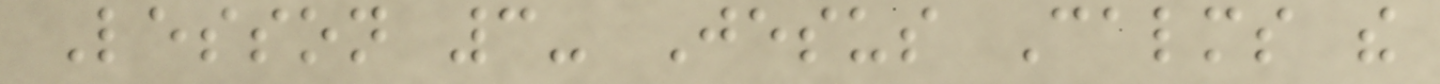Lesson 3- Jesus Calms the
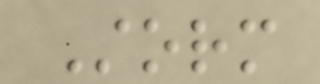Storm
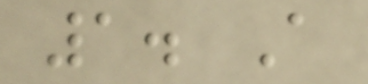1. A
